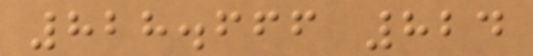828.666 824
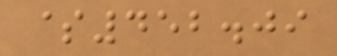$452.09
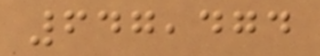647,474
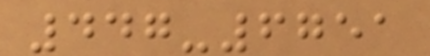447-6751
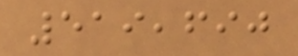519,690
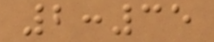2:35
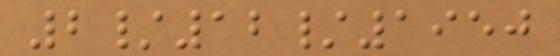2/12/1950
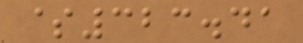$323.41
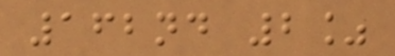162nd 2%
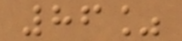86%
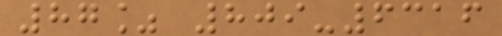87% 809-6316
